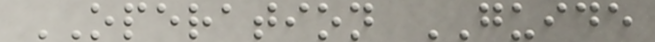OPERATION GUIDE
